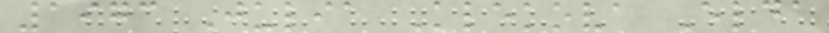1973 Julia Klekova Elda
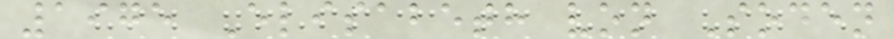1975 Elisabeth von Soden
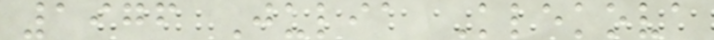1976 Julia Klekova
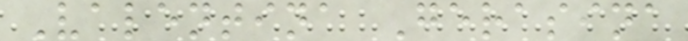Valentina Gerasina
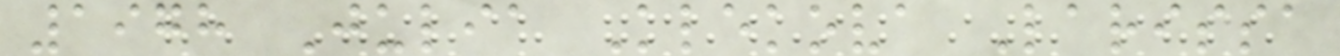1978 Julia Klekova Larissa
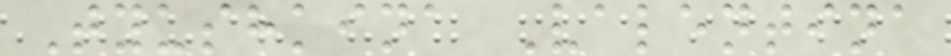Tyushkina Valentina
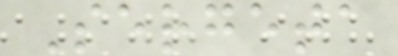Sergeta
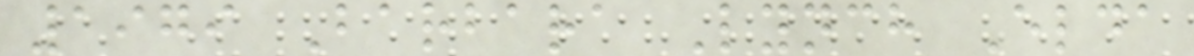1979 Barbara Lynch Elda
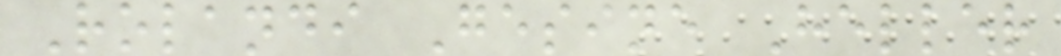Rolandi Gesine Heller
